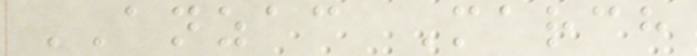ANZAC March
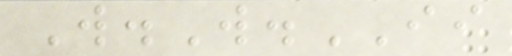W.W.II
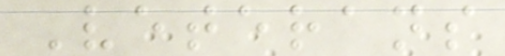Veterans
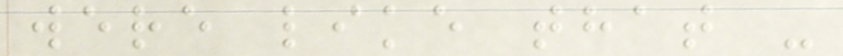were like that -
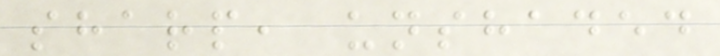sharp, unshaded
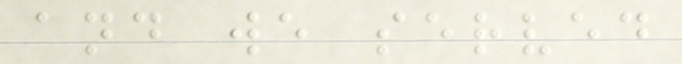and we served
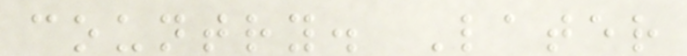country. Later
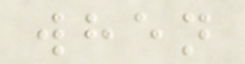when
